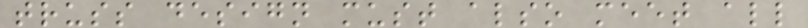truss design must also meet all
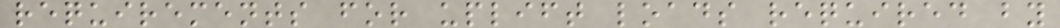requirements for uplift loads required by
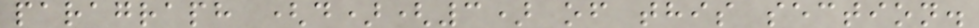paragraph (d)(3) of this section.
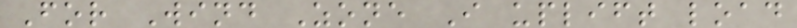For Wind Zone I uplift load
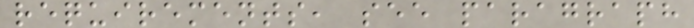requirements, see paragraph
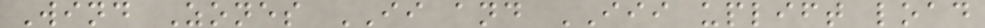Wind Zones II and III uplift load
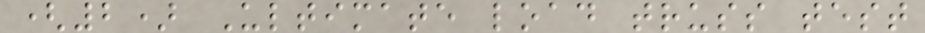(2) Ultimate load truss test
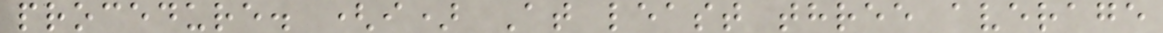procedure. (i) At least three average
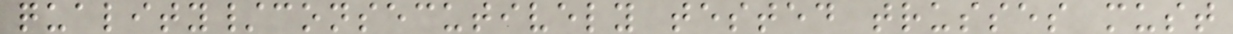quality/consecutively tested trusses must
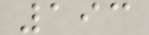193
